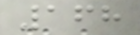168
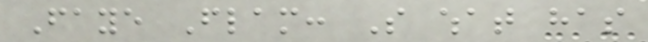Faye Flam: So what has
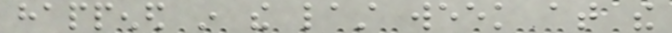happened in the last week at the
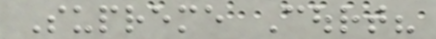Supreme Court?
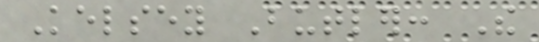Kelsey Butler: The
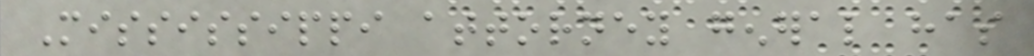Mississippi attorney general has
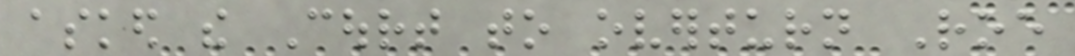asked the Court to overturn Roe
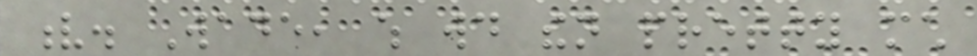v. Wade, which would then pretty much
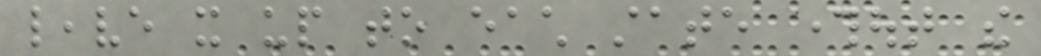leave it up to each state throughout the
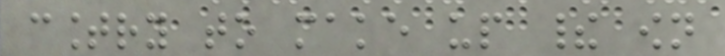country to make up their own
